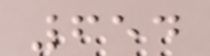654
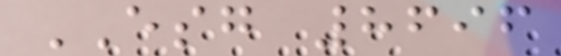ESG 8696
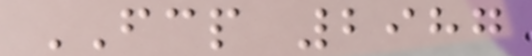FCP 2987
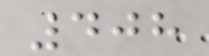408
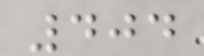404
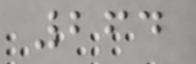264
